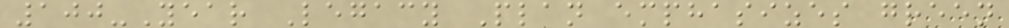100-Year Legacy Plan emphasizes green
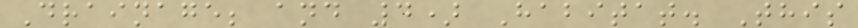Drainage; and 4) Habitat. This
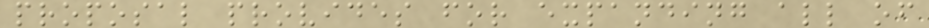proposal provides for expanding all of
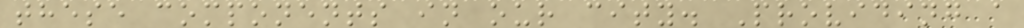these components in our city. Providing a
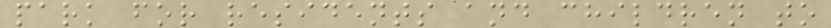park for residents and children to
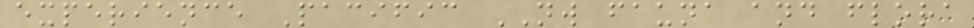experience Pacific NW fauna and flora
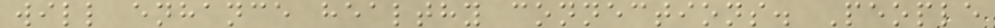will enhance healthy connections. People
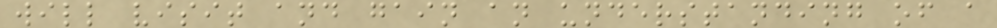will visit and gain an understanding of a
